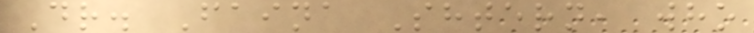Dr. Faina Shtern, who
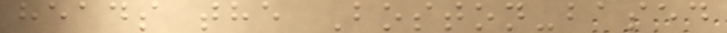heads the Boston-based
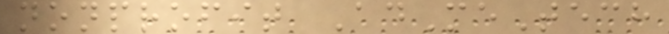nonprofit AdMeTech
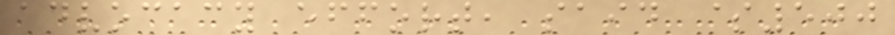advocacy effort, said $500
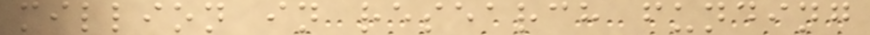million in research funding
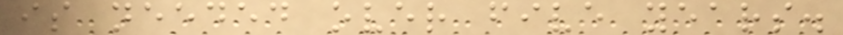is needed over five years.
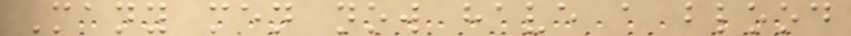Many men now have a blood
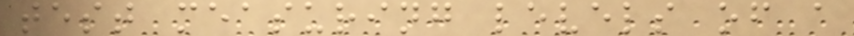test measuring levels of a
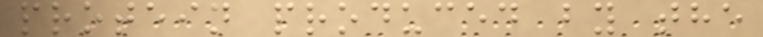protein produced by the
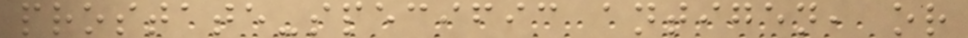prostate-specific antigen, or
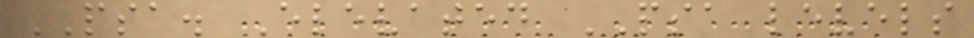PSA. Elevated PSA levels
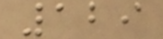129
